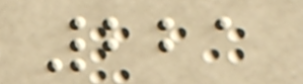221
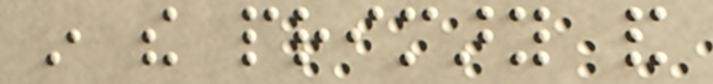in the primary and
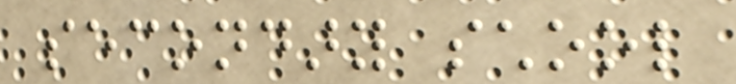secondary school
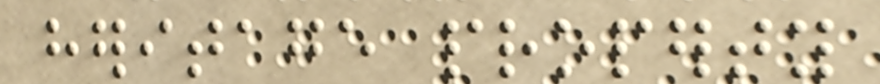heritage property
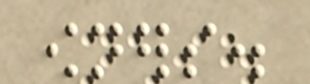owners.
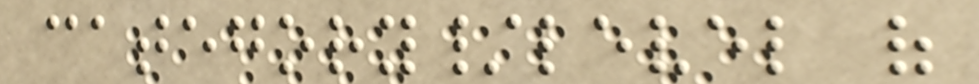category/level of
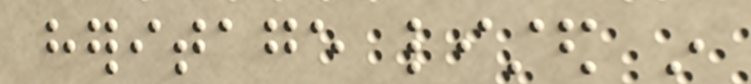heritage listed in
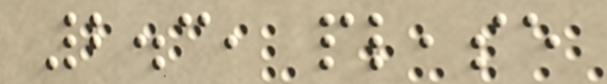2.3, please
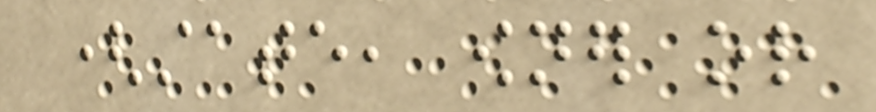(state, owner or
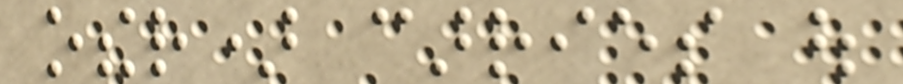other) carries out
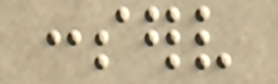conserv
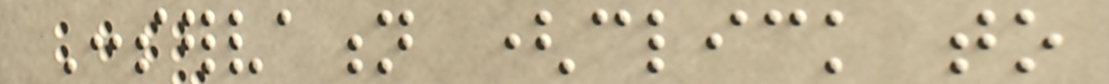Conservation (click to
